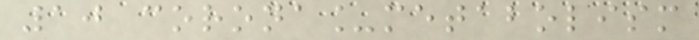10 corona_metabolism
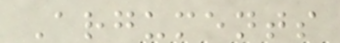Arguments
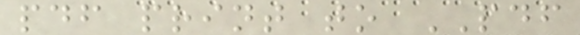pdf print to PDF
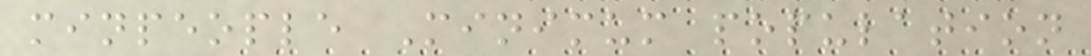minpeople Minimum population
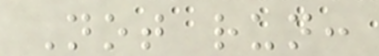Not run:
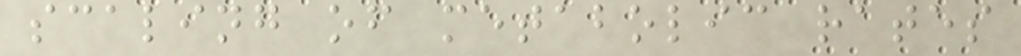scaling of metabolic rates
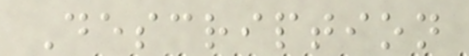Description
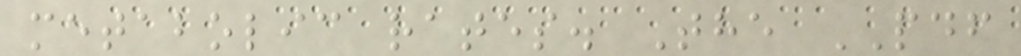metabolic rates. The PDF
